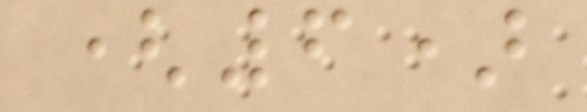(6)
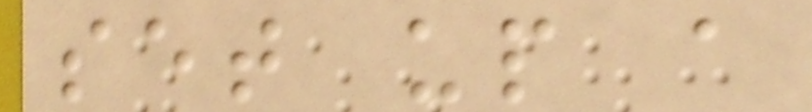set up a
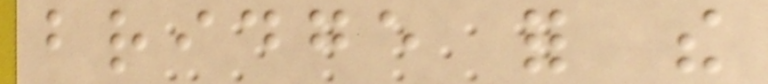bridge for the
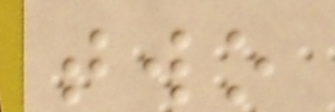two
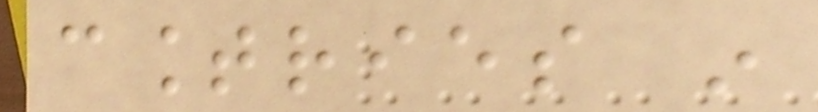countries in
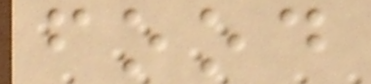food
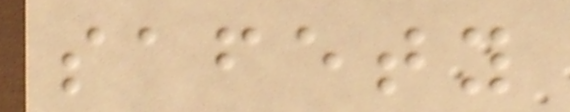safety
